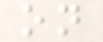on
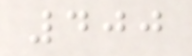400
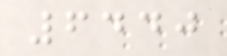6440
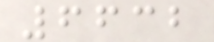6632
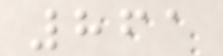861
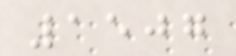1507
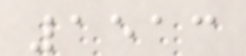1513
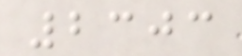2303
